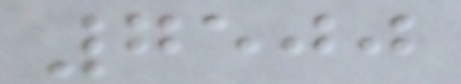7500
